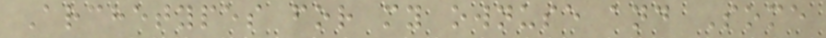Archetypes for my ownuse and Some
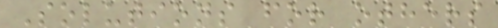Solutions for others
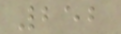252
